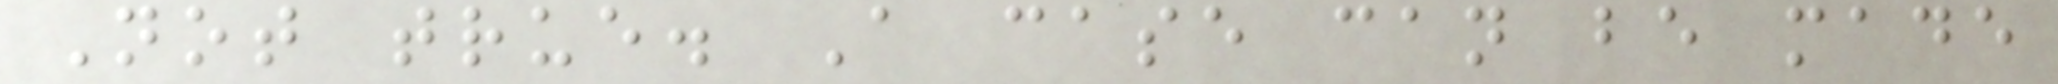Not true. A case can be made
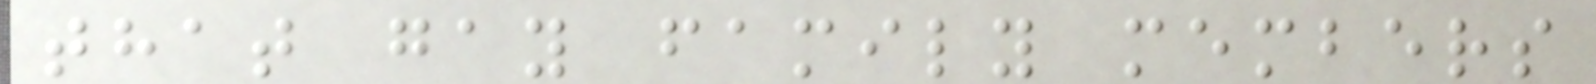that gay family members
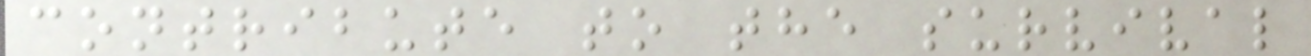contribute to the survival
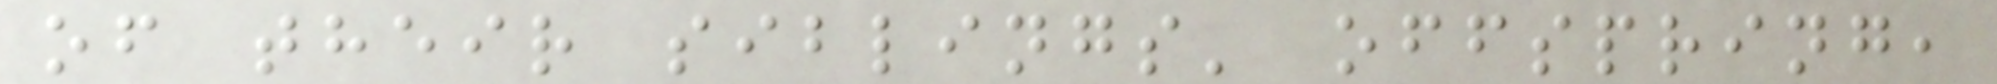of their siblings' offspring,
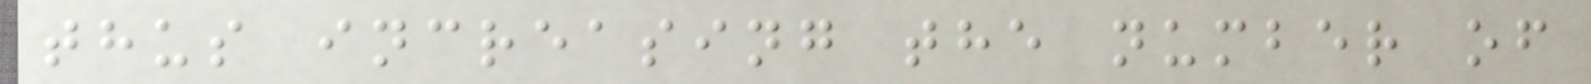thus increasing the number of
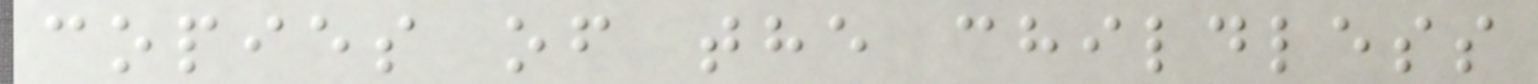copies of the childless
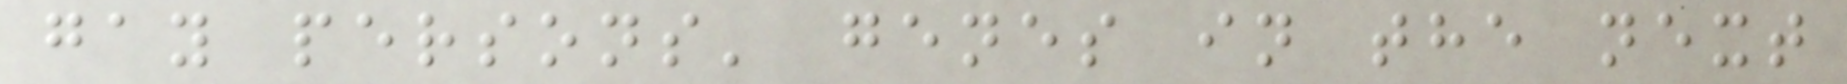gay persons' genes in the next
